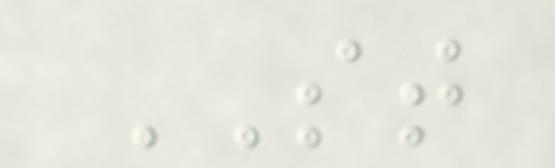ST
